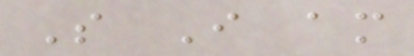So I am
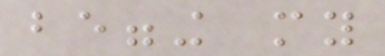begging my
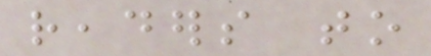readers to
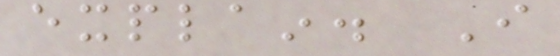explain. I
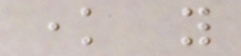know you
